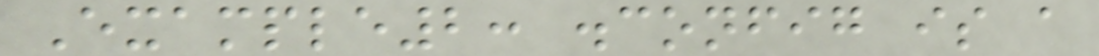Example2: .config is a
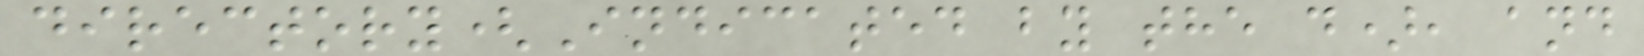directory(Indicated by the d), and
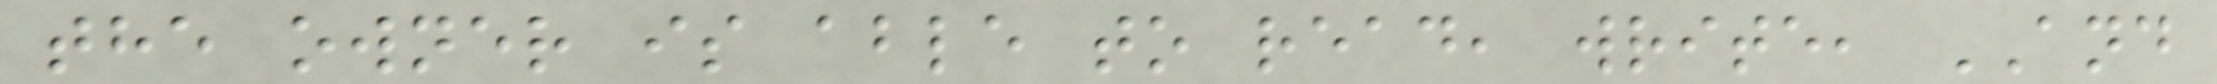the owner is able to read, write, AND
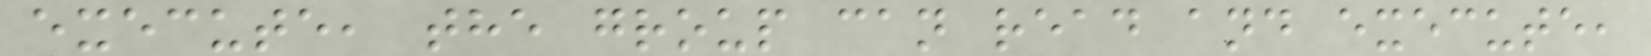execute, the group can read and execute,
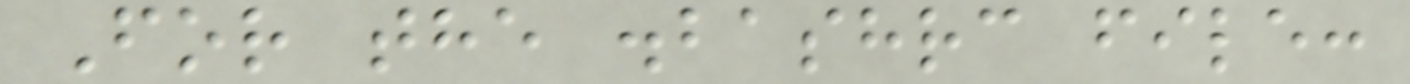For the .bashrc file:
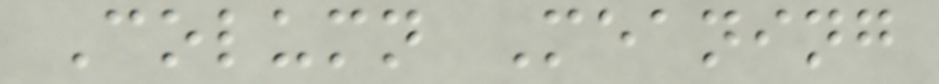Column Meaning
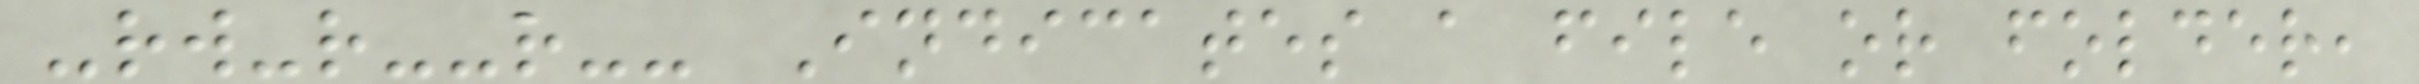-rw-r--r-- Indicates a file or folder,
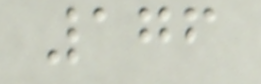176
